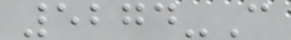5274-C
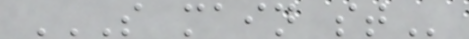S MAIN ST
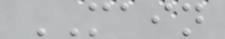MAIN
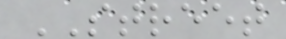STREET
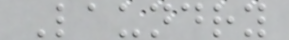Laundry
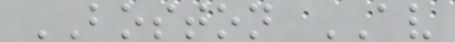BOSTON AV
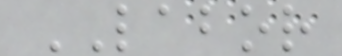LABOR
